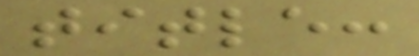title:
